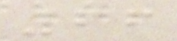66
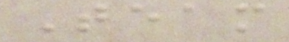Team
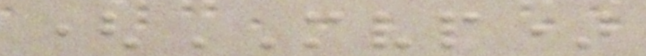(MVP)
